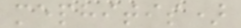mephitis)
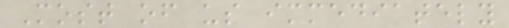Most of us immediately
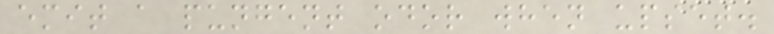emit a pungent odor when upset.
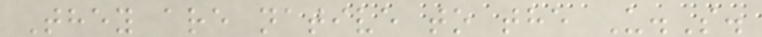They are native to the U.S.
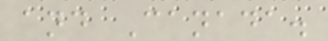and Canada.
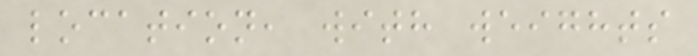location, with weights
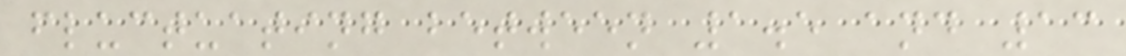fluctuating between 1.5 and 13
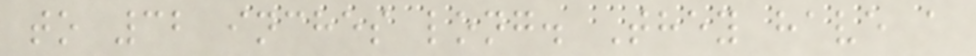to 32 inches long. They have a
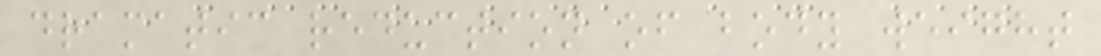dramatic reduction of body weight
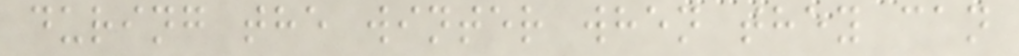during the winter when they can
